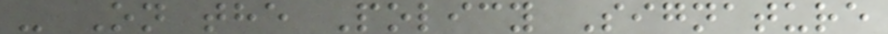- On the Policy Signature
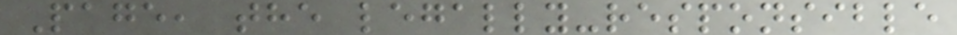Page, the legally-responsible
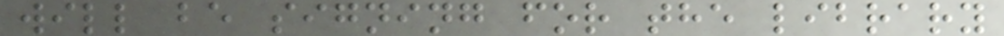will be signing for the library
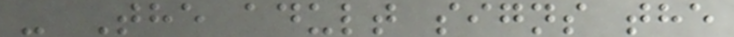- The adult signs the
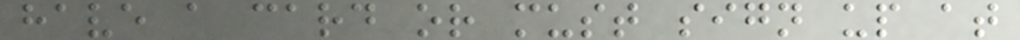have a card or must sign up at
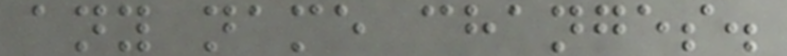any name changes.
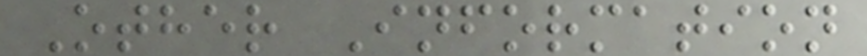Other Information
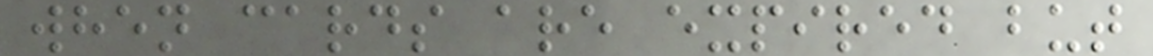when cards are expired but
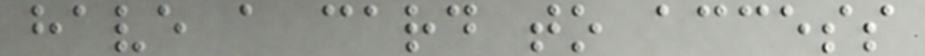have a card to access
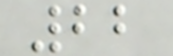22
